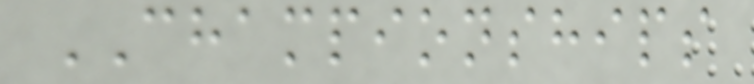CHAMPIONSHIPS
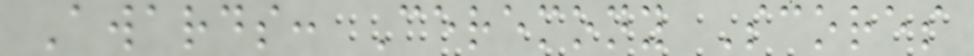Awards: Ceremony Scores
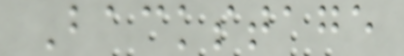Backstage
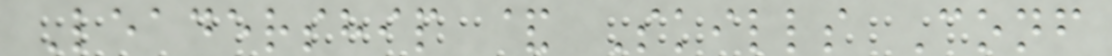Leadership & Skills Conf
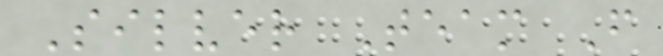Silver Team F
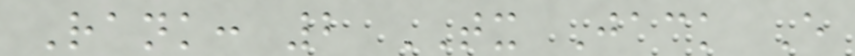Rank: 2 TX Jack E
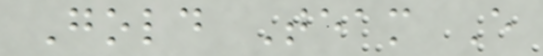Gold Team E
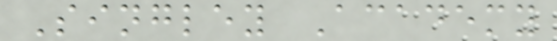Singley Academy
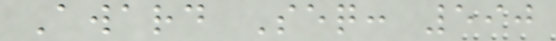Award Seq: 590
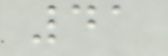41
